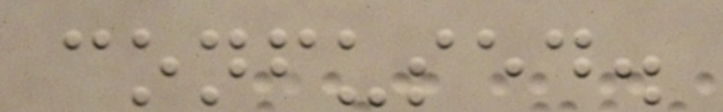confused.
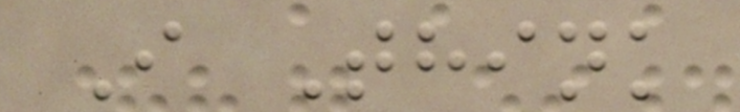I Think
